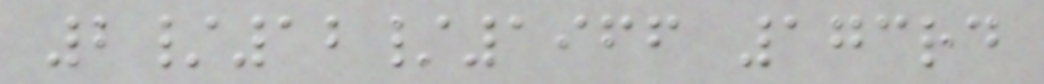2/12/1966 173rd
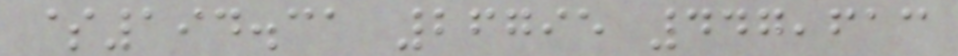$194.31 26795 447,613
